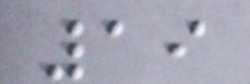19
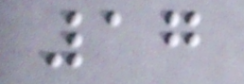17
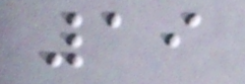19
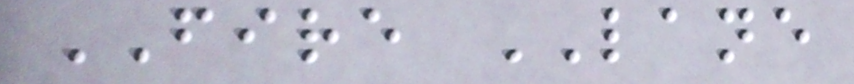FIRE LANE
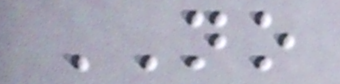NO
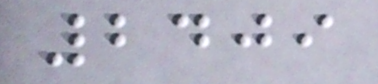2409
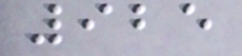925
